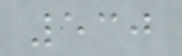530
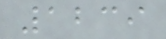1239
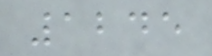1245
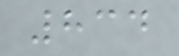834
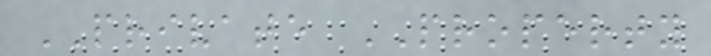PRIVATE PROPERTY
